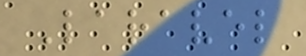Laravel
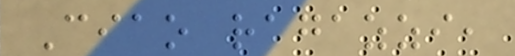Ciao ragazzi,
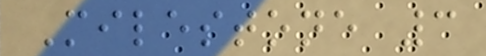Milestone 3
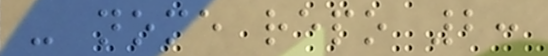- nome repo 2:
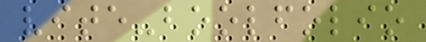vite-boolfolio
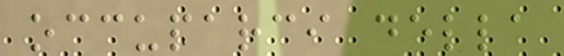occuparci della
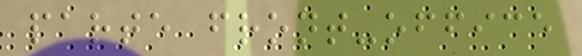parte front-office
